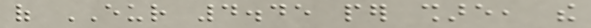of EUR 4.45 per share, the
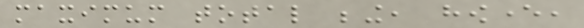maximum total being, however,
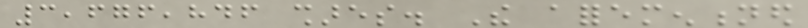3,676,846 shares. The aforementioned
